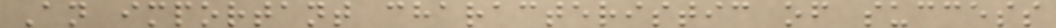An important characteristic of success
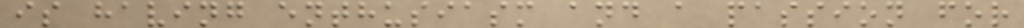is having enthusiasm and a passion for
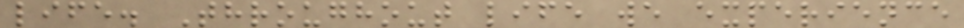life. Throughout life we experience
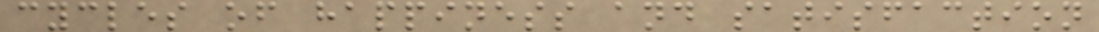cycles of happiness and satisfaction
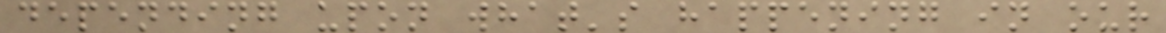depending upon what's happening in our
